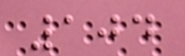104
